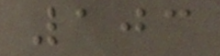103
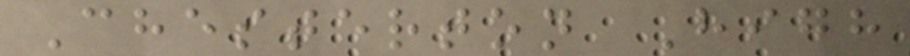Chesterton High
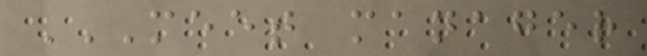MEET MANAGER
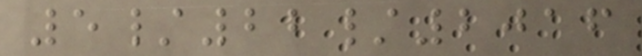5/22/2016
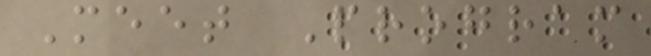Meet Program
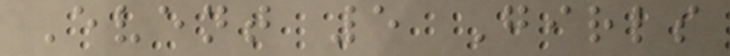Event 5 Girls
